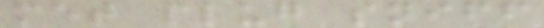met plug sniff
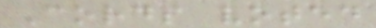Cords voted
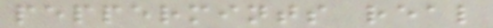peppermints real
